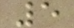5
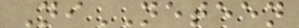NiNETEEN
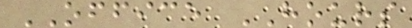OFFICE HOURS
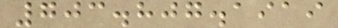703.807.1919
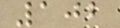102
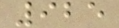925
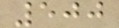500
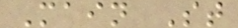Main St
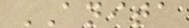ANITA
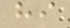hi
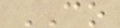CO
